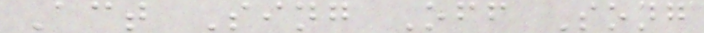Act Sing Off Song
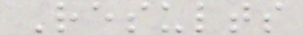Results
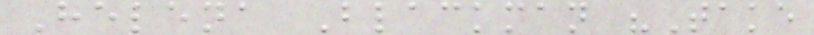Helena Blackman "Take
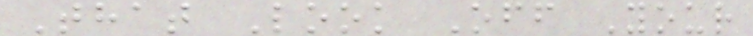That Look Off Your
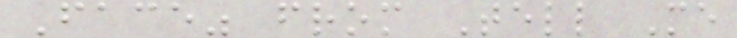Face" from Tell Me
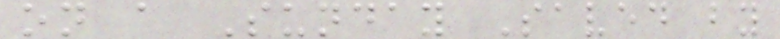on a Sunday Saved by
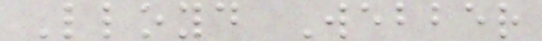Lloyd Webber
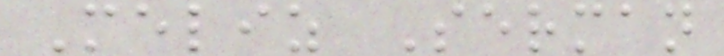Meliz Serman
